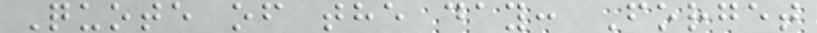Quote of the day: Forget
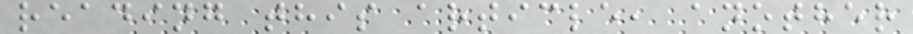reading this article, another
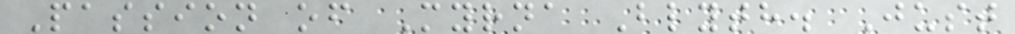Passion of Myrna Blyth. Just
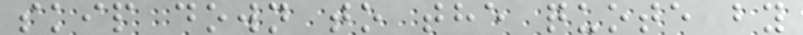skip down to the quote by
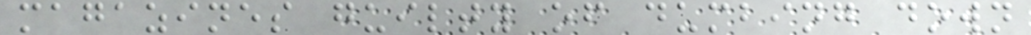magazines guilty of dumbing down
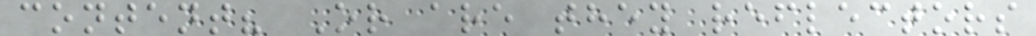content? Or are they reflectors
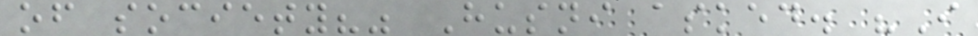of society?" Husni asked. "I
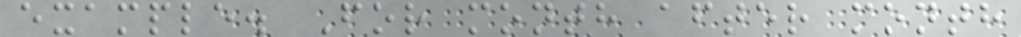example. For month after month
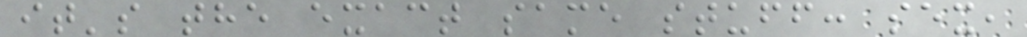it's the exact same stuff: sex,
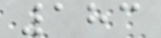183
